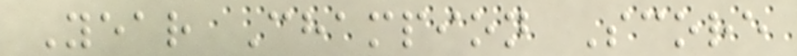Year Champion Score
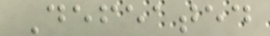Defeated
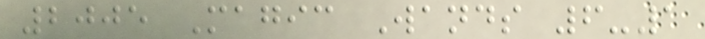2005 Magic Wands 6-1
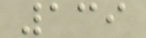139
